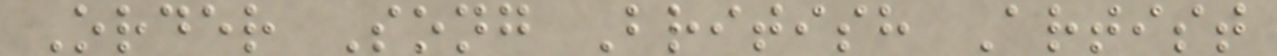Order Song British Artist
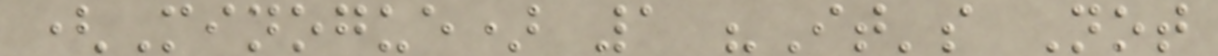(Minogue) 1 "It's Not
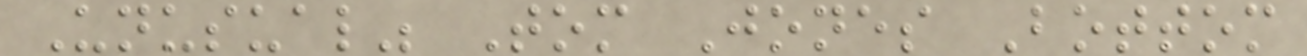Unusual" Tom Jones Bottom
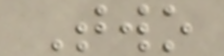Two
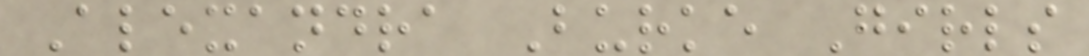Alexandra Burke Girls
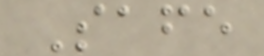Safe
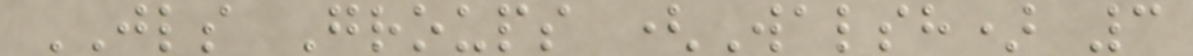JLS Groups (Walsh) 3
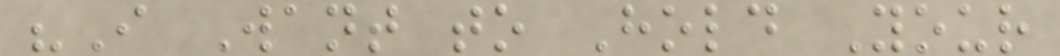"I Want to Hold Your
